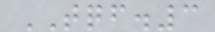TQF.3
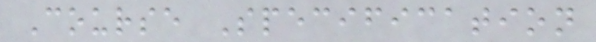Course Specification
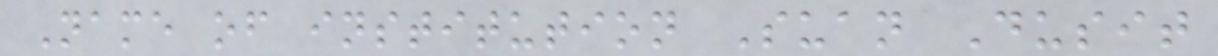Name of institution Suan Dusit
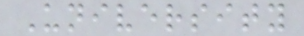University
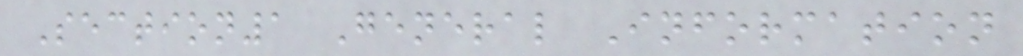Section1 General Information
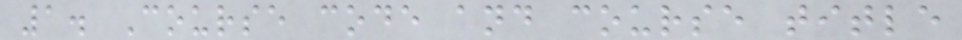1. Course code and course title
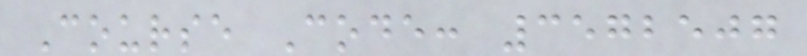Course Code: 3572507
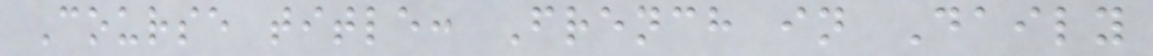Course title: French in Daily
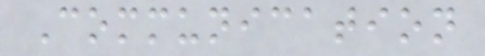Communication
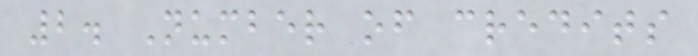2. Number of credits
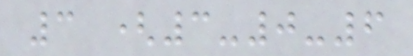3 (3-0-6
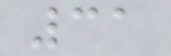31
